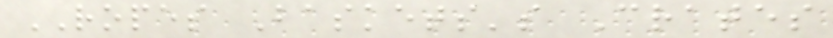ROPES Baskets's Crates
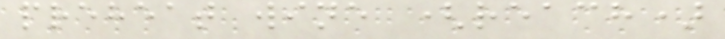preheat wine (reach)
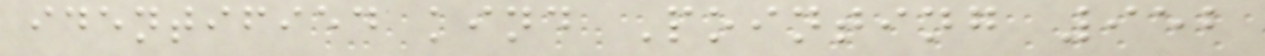identified kind Pointing 952
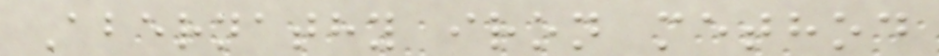Abernathy iron method
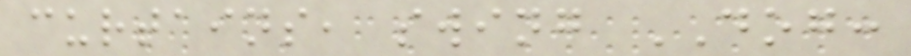curtains, swing DOG:
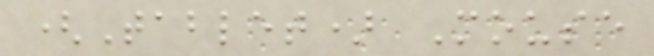(Tablet) Mouse
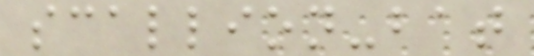scallion-bat
